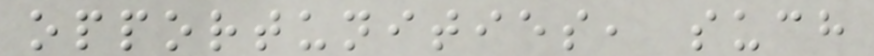opportunities, such
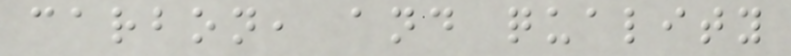carbon, and quality
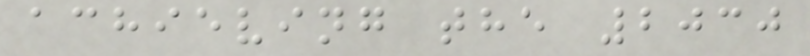achieving the 2030
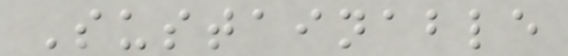Sustainable
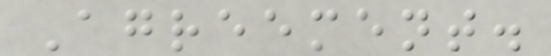Agreement.
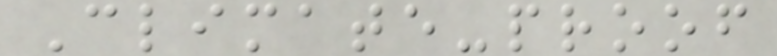Climate-proof
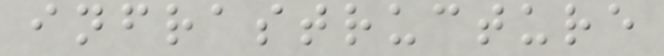infrastructure
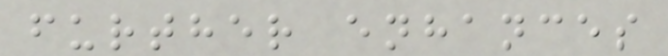further enhances
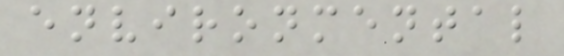environmental
